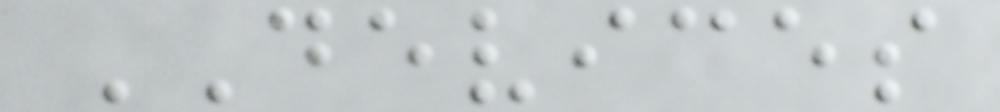DEVICES
